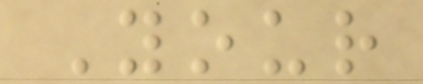Your
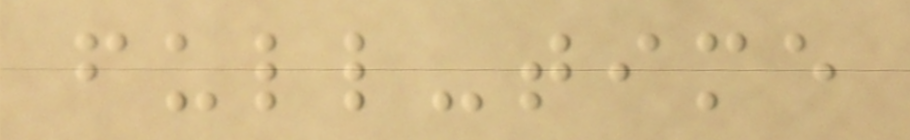full-time
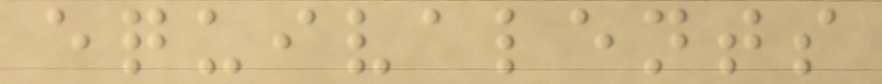equivalents
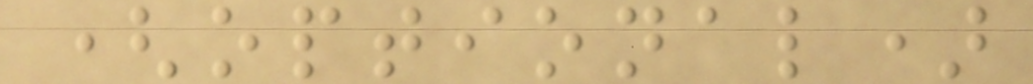(optional)
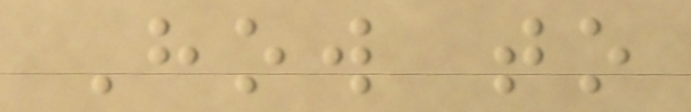How to
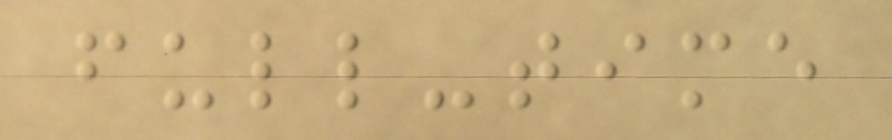full-time
